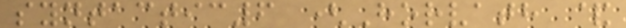syntactic6 (Horvath &
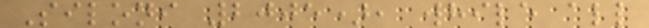Siloni 2005), while all
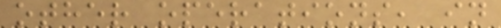other operations, in
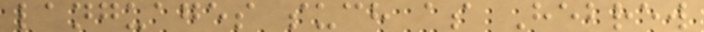languages such as Hebrew
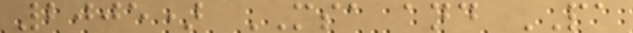2005) MSA and PA
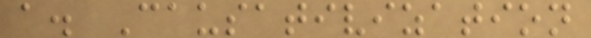a. Causativization
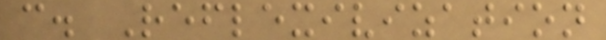c. Reflexivization
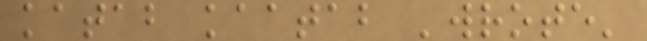katab kaatab 'wrote'
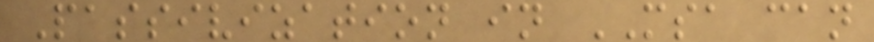Passivization in MSA can
